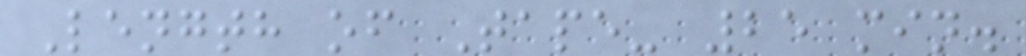Length of Tape- 25 min.
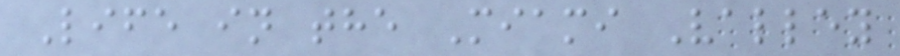Life in the Miami Valley
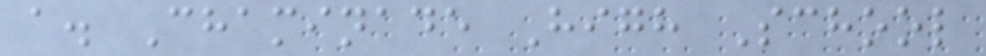a. Chaminade High School
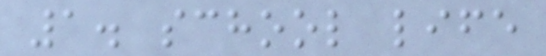1. school life
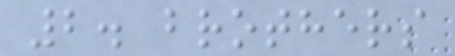2. brothers
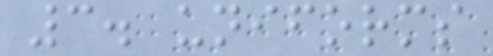3. uniforms
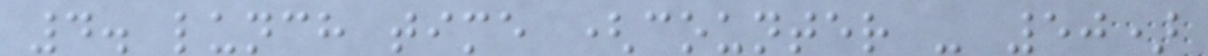4. lunch time (counter - 50)
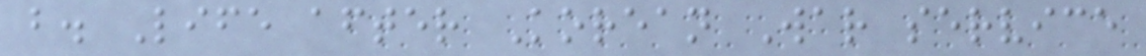b. Life after Korean War service
